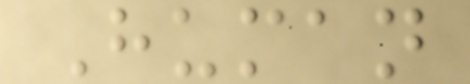Human
